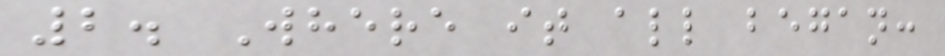2. Where it all began:
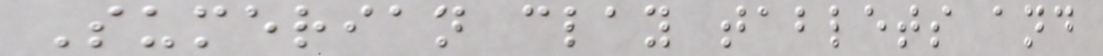Sumerian clay tablets and
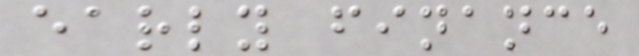early finance
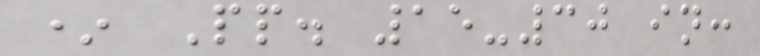* Pp. 15-30 in:
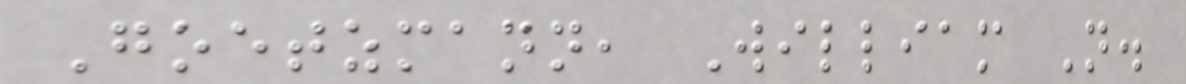Goetzmann, William N.
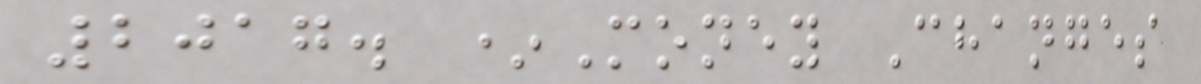2017. *Money Changes
